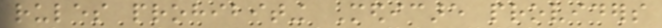rules prohibiting Medicare providers
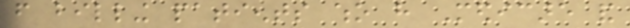from billing patients who have Medicare and
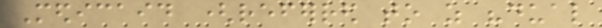Medicaid (referred to as "dual
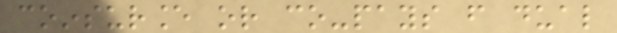coinsurance or co-pays from dual
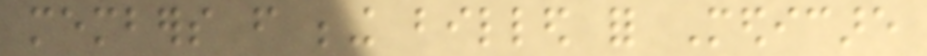members from being billed for Medicare
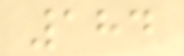184
